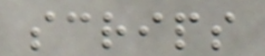scrips
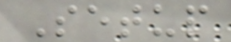Setup
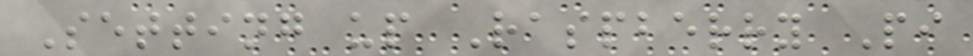Setting up Raspberry Pi
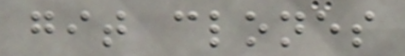git clones
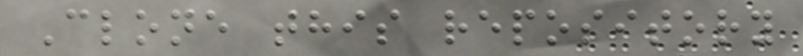Clone this repository
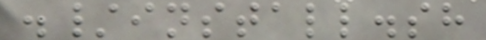./install.sh
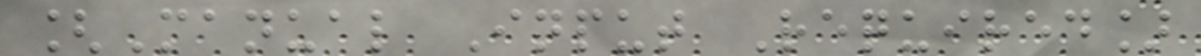[Manual Input Required]
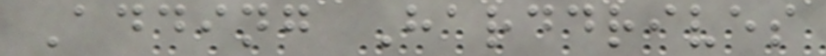Adding Harddrives
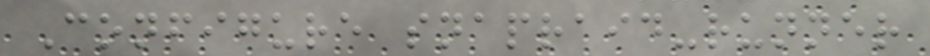Configure snapraid-runner
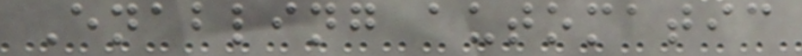Enabling automatic
